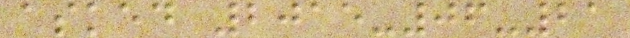asked 2015-06-21
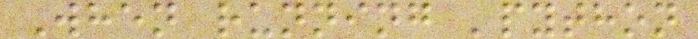When running 'python
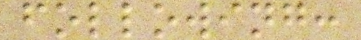following:
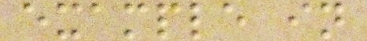example in
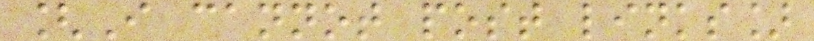[I cannot post links]
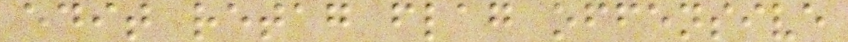edit retag flag offensive
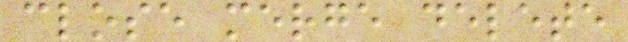close merge delete
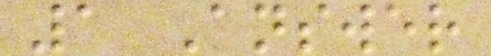1 Answer
